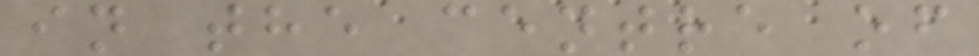in the centre of
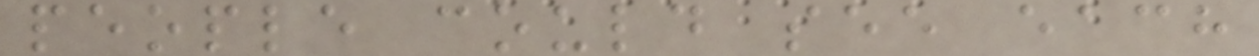people could see each
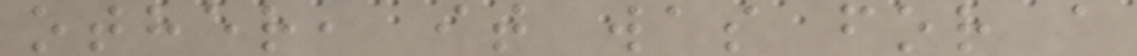other, it was for a
